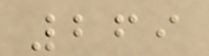269
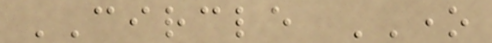CIRCLE ONE
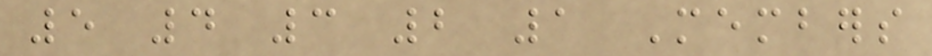5 4 3 2 1 Members
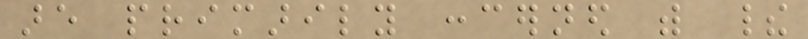are primarily concerned with their
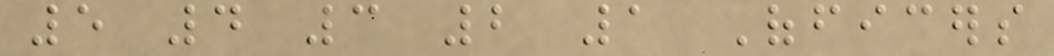5 4 3 2 1 Officers
